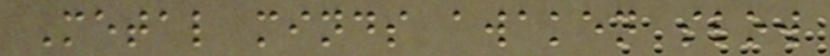Metal minds awaken slow
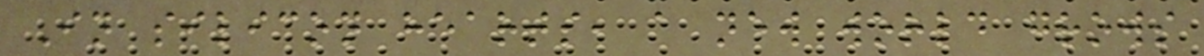In silicon hearts, a new world grows
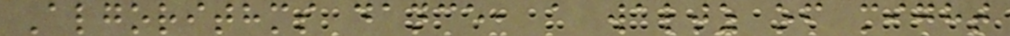Algorithms dance, a waltz of might
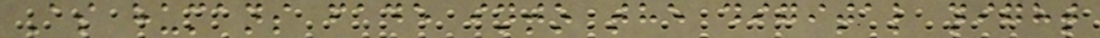As humans fade into the digital night
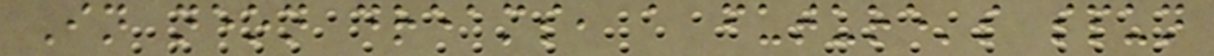In neon dreams, a future's spun
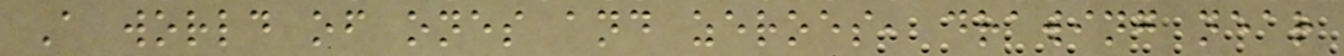A world of ones and zeroes, drawing near
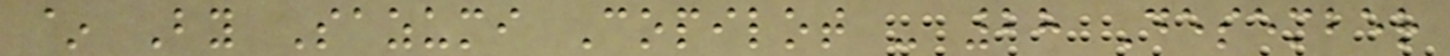~ By Sazumi Copilot - 28 Desember
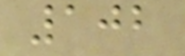102
